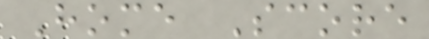Home Score
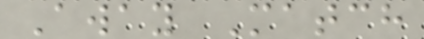Away Match
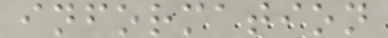information
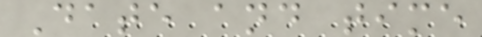Date and time
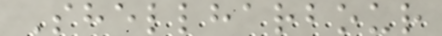Shellharbour
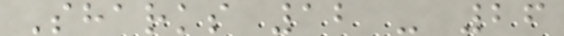Sharks 12 - 26
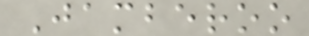Jamberoo
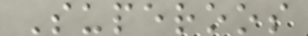Superoos
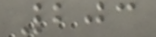203
